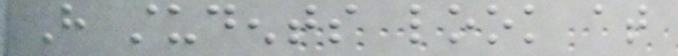Have students look at
